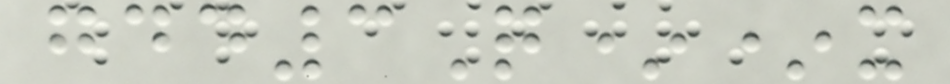gdd3Q**x
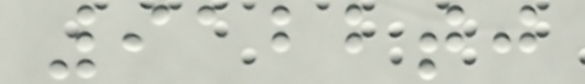9122tj
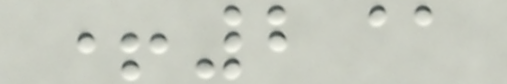+2@
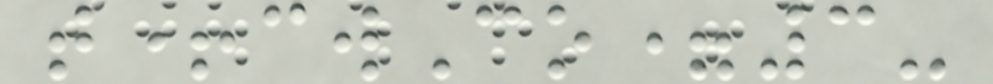t+cwCo=3-
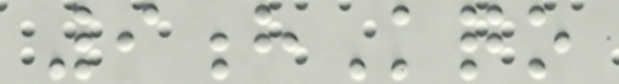9hKqo
